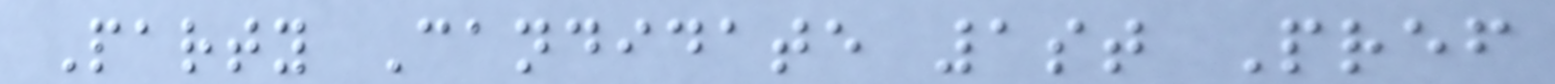Party Candidate 1st Pref
